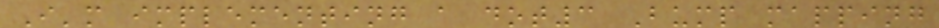I'm implementing a dot3 Bump mapping
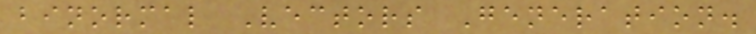binormal Vectors Generation.
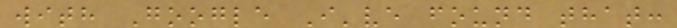with Google I've found that:
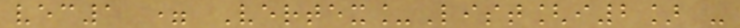vec1 = Vertex_List[i2] -
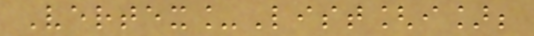Vertex_List[i];
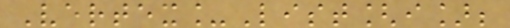Vertex_List[i];
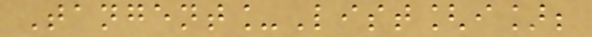Tangent_List[i];
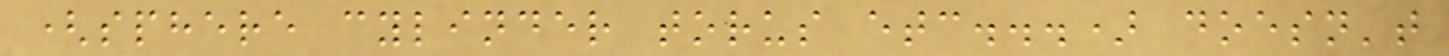(sphere cylinder torus etc...) doesn't
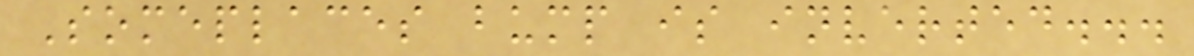Someplaces bump is inverted...
